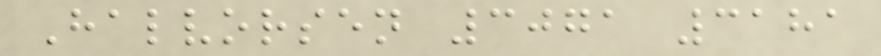Halvorsen 3071 3181
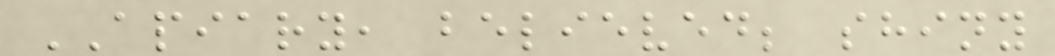APIARY, believed; shiny
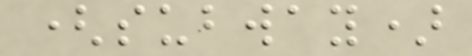(subway)
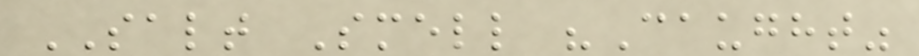SALT Smell "Caught"
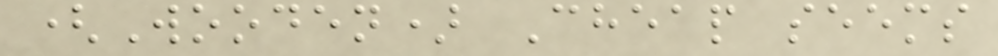(Wooden) Cheap seems
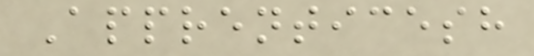Apprenticesh
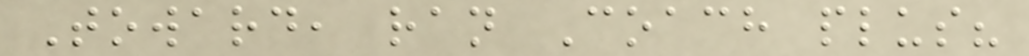Toward, ran Coach plus?
